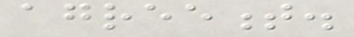agreement.
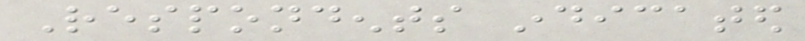Respondents indicated
